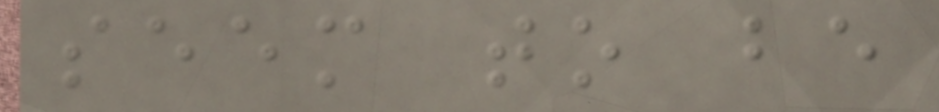seem to be
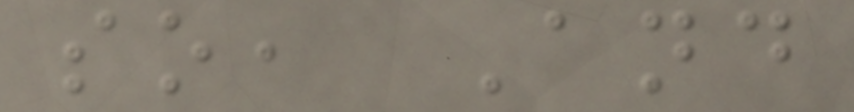so, And
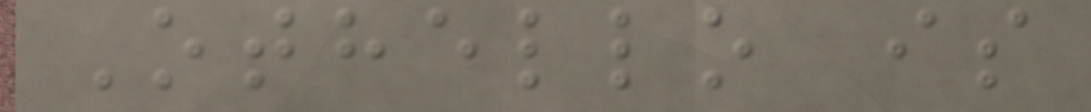Othello is
